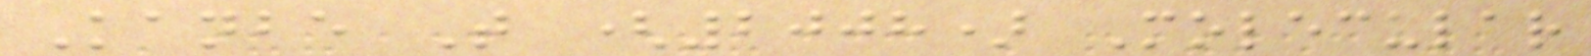Kanbe T (2008) Molecular
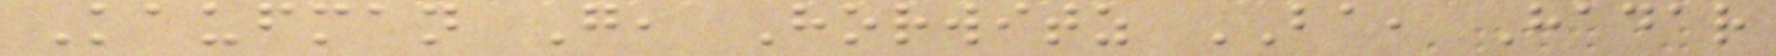Kaufman G, Horwitz BA, Hadar
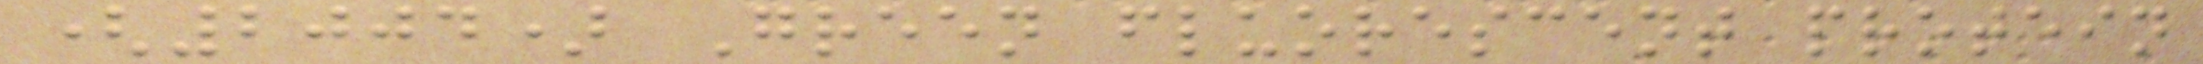(2004) Green fluorescent protein
